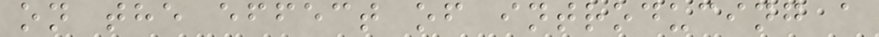on the effect of introducing a
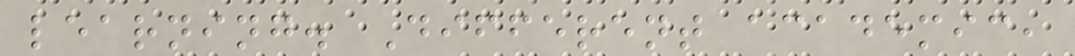learning. Different academic,
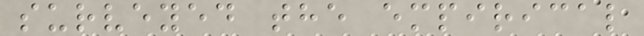surveyed the empirical
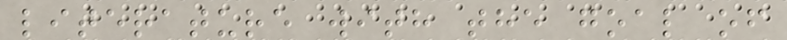literature with the goal of
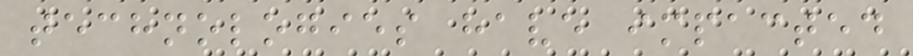technologies have impacted
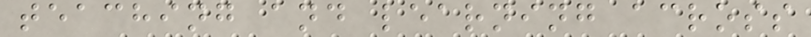teaching and learning across
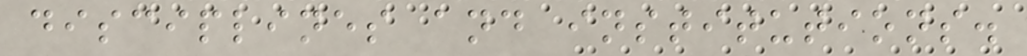disciplines and institutions.
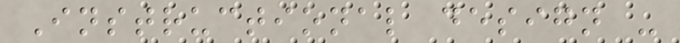Instructional design -
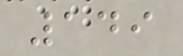149
